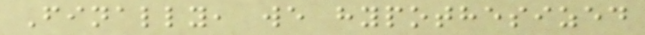Finally, we hypothesized
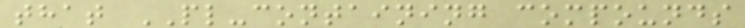that PL-containing compounds
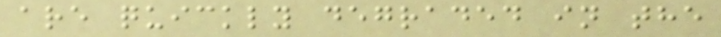are quickly degraded in the
